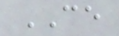CE
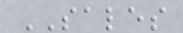SALES
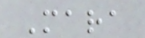Mara
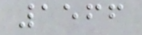1566
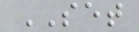SET
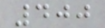400
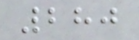280
